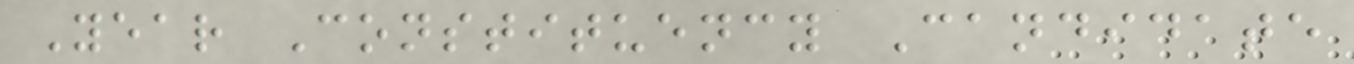Year Constituency Candidate
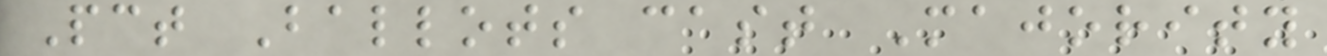Pct Ballots cast Majority
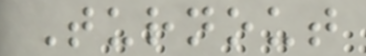Turnout
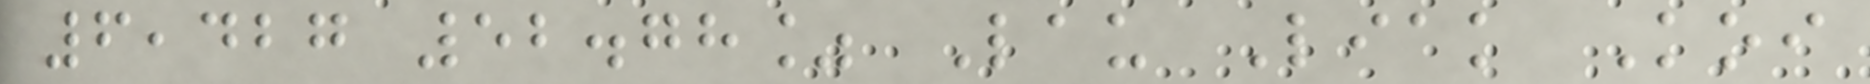6,427 52.78% Lau Liak Koi
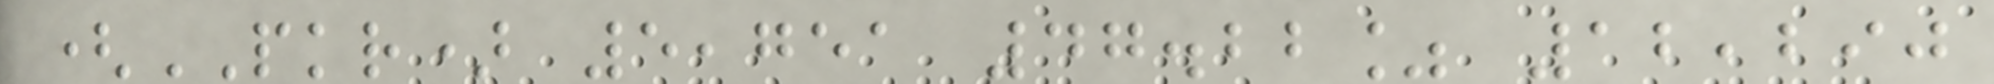(PKR) 5,751 47.22% 12,290
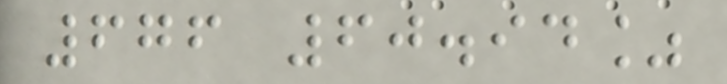676 60.94%
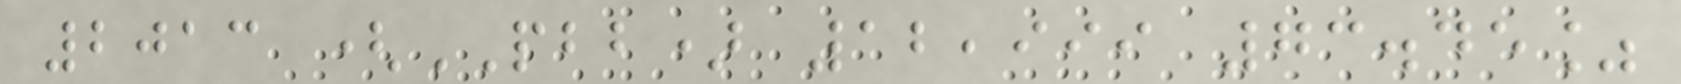2013 (PBB) 12,999 73.45%
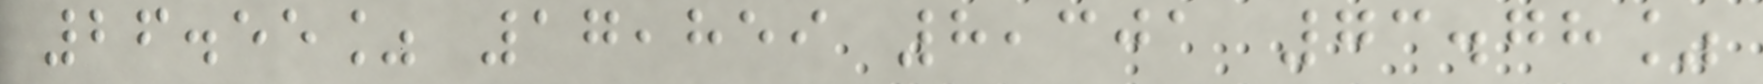26.55% 17,859 8,301 73.78%
